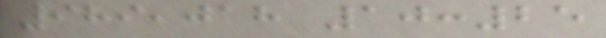989,018 10:25
